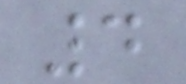4
